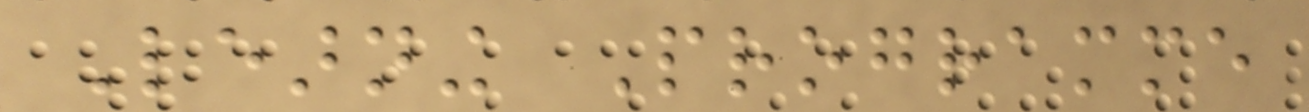Learning Programme
